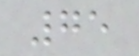75
